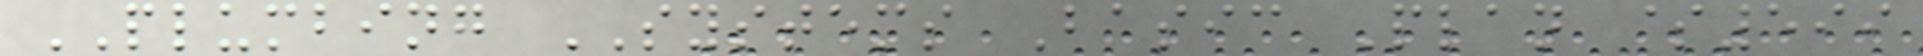PLUMBING SYSTEMS Basic Plan $599
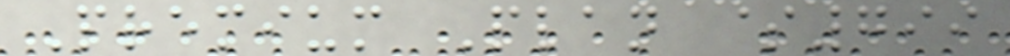Premium Plan $799
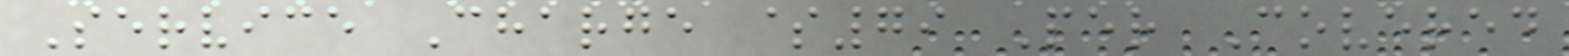Service Charge $79 Per Covered
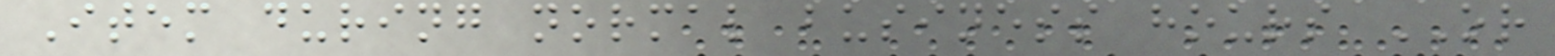Item during normal business hours OR
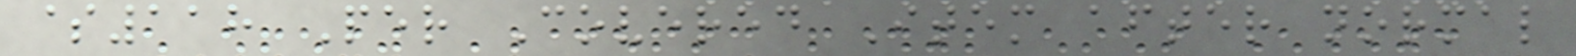$118 Per Covered Item after normal
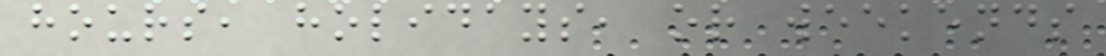hours, holidays, or weekends
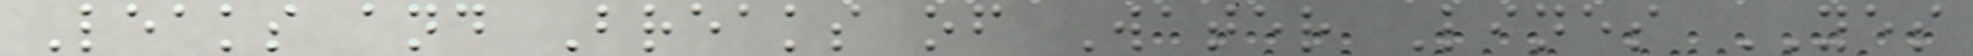Leaks and Breaks of Water Lines YES
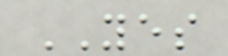YES
